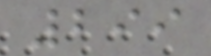299
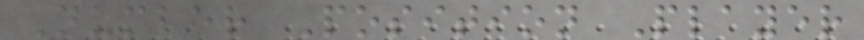Number Position Player
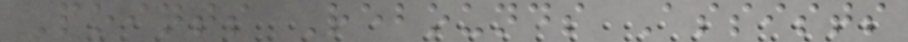Points Rebounds Assists
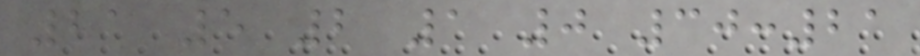21 5 2 1 0 30:21
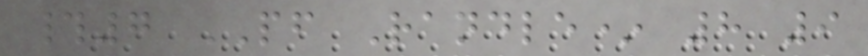#7 PF Randle* 8 9
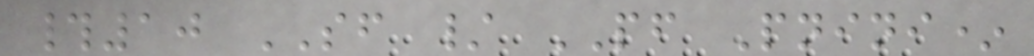#10 SF / PF Pnini*
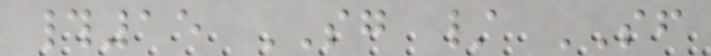#15 SG / SF
